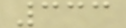333
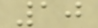10
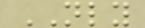NLY
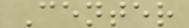Center
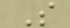S
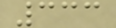333
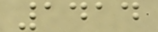1414
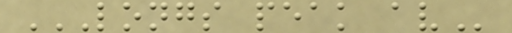LONGS PEAK AV
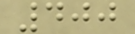400
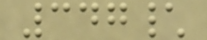347\
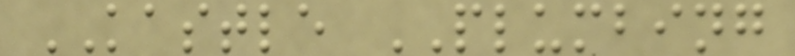KASTLE PLUMBING
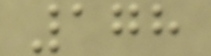178
